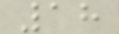18
